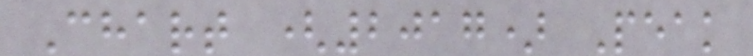Chart (2017) Peak
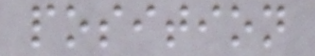position
